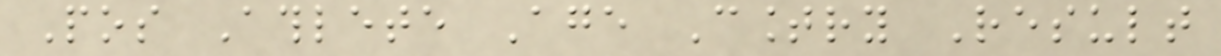Pos Athlete Age Country Result
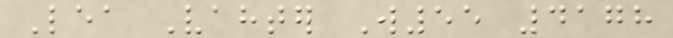Lea Vahter W55 4178
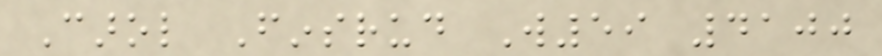Carol Finsrud W59 4100
